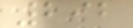292
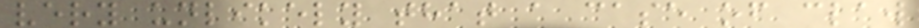very unlikely that a case of claw
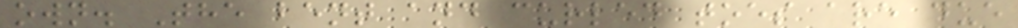own. The bent and curled toes are due
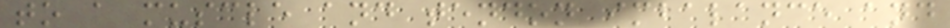to a muscle and tendon imbalance and
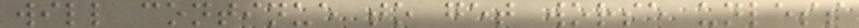will continue to get worse unless
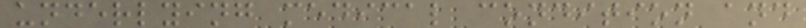underlying medical condition and
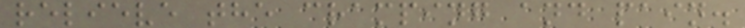relieve the cramping and pain.
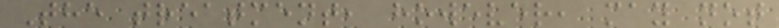The treatment, however, may not
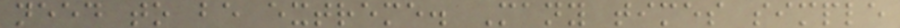need to be extreme. Many times simple
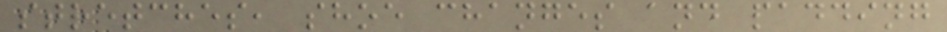stretches, shoe changes and padding
